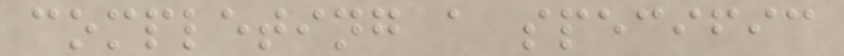completing a specific
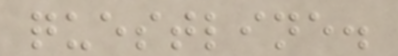questline.
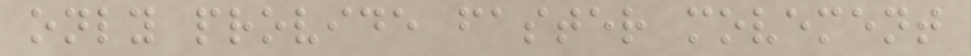only provide faster movement
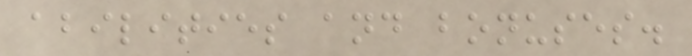abilities and bonuses.
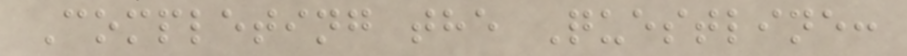Completing the Questline:
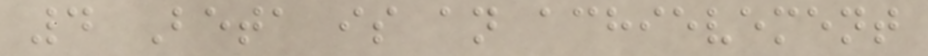4 Beta is an achievement
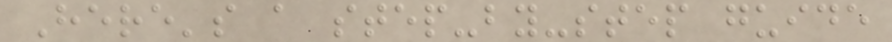Here's a step-by-step guide
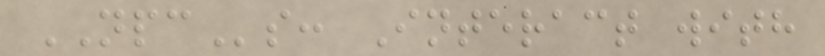NPCs: Interact with
